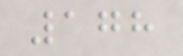178
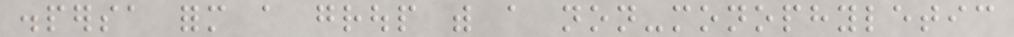dispersa form a group with a non-monophyletic
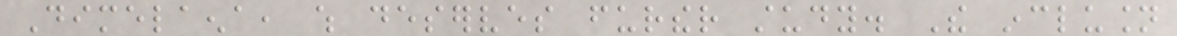Dimelaena, which deserves further study. The inclusion
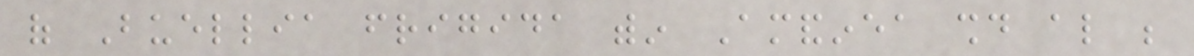of Buellia frigida within Amandinea should also be
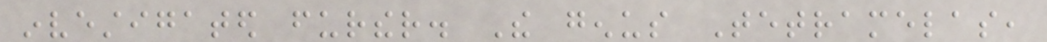investigated further. The genus Tetramelas,
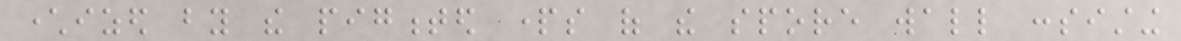characterized by the pigmented parts of the spore wall consisting
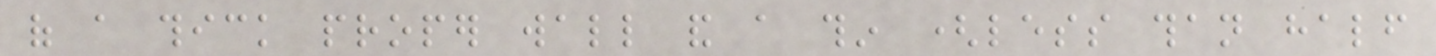of a thick proper wall and a thin (less than half
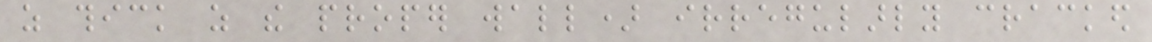as thick as the proper wall) irregularly cracked
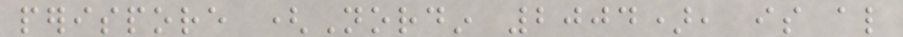perispore (Nordin 2004), is also
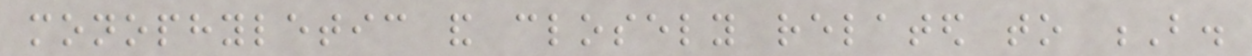monophyletic and closely related to B.
